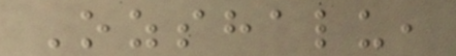Ozshalu,
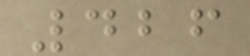426
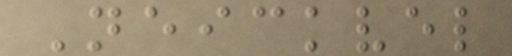Neickvel
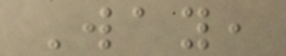Way,
